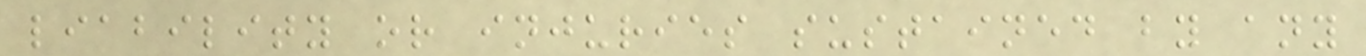liability or injuries sustained by any
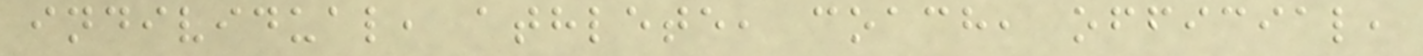individual, athlete, coach, official,
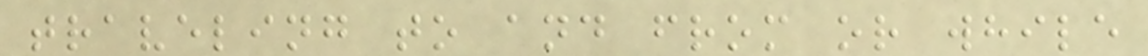traveling to and from or while
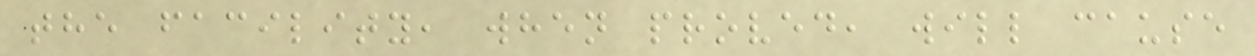the facility, when proved, will cause
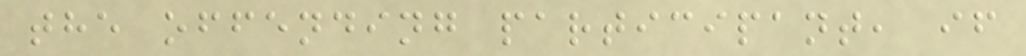the offending participant, if
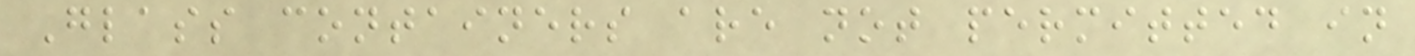Glass containers are not permitted in
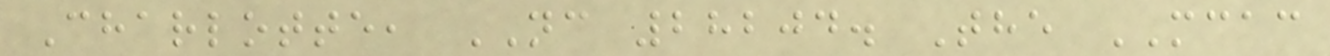Charlotte, NC 28204. The MCAC
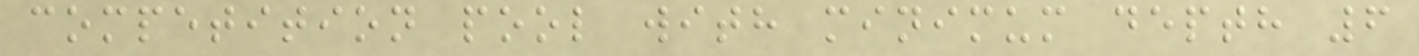competition pool with minimum depth 6
